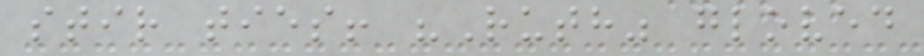stir ties! "Ruth" gloved
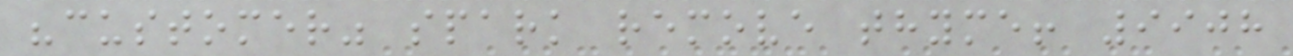"customer" spark remove thyme! 9908
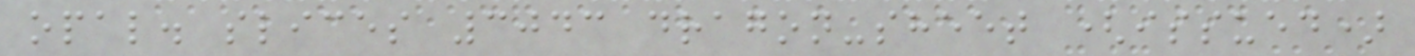opal. slices 3043 dragon-sheet (issued)
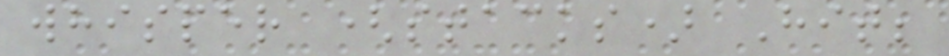whisper (stacks) Hit;
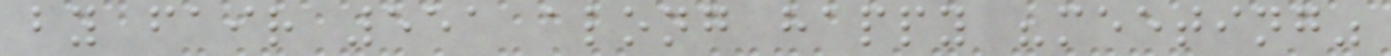by fair 551 along happy "meeting"
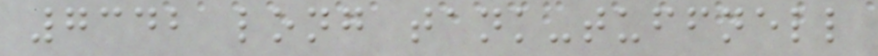7342 long tank-tuffnell
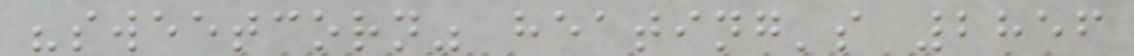"sweetcorn" heating's 2856
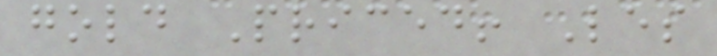gold Priced! Les
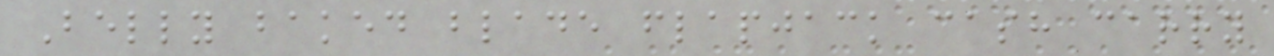Belly baked blade flapjack cash carry
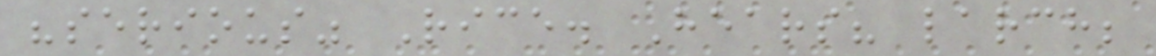"serious" Rice. Hears? larch;
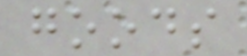goods
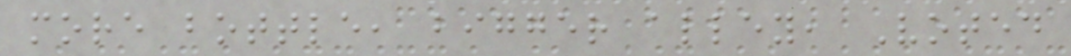more bottle, bigger alley, Voted
